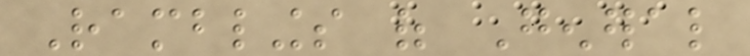Ramblings of General
